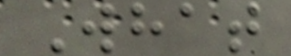What
